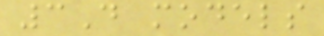3D models
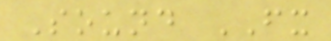Sound FX
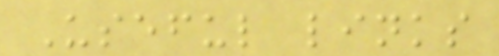Useful links
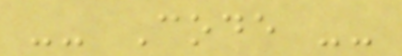-- Code --
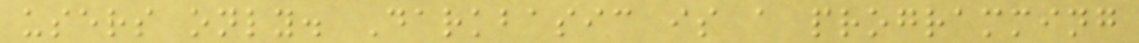users only. Darkbasic is a programming
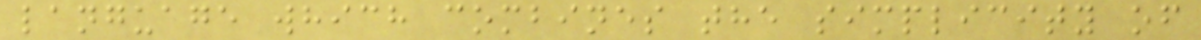language which combines the simplicity of
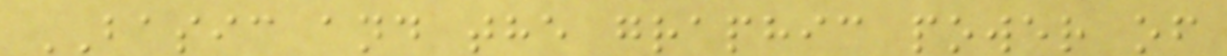BASIC and the graphic power of
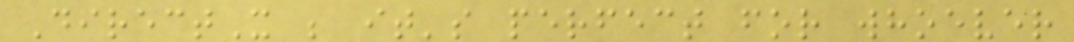DirectX ; it's perfect for whoever
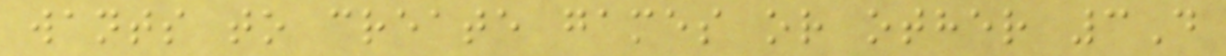wants to create games or other 3D
